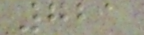721
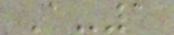A-1
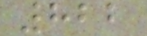822
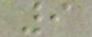9
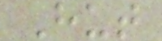Hut
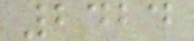2424
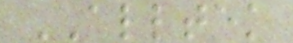ALLTEK
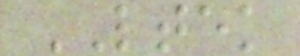LTEK
